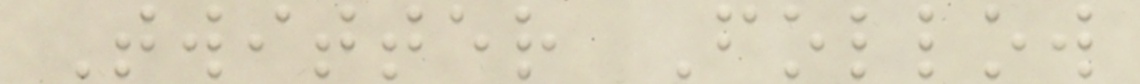Twitter Follow
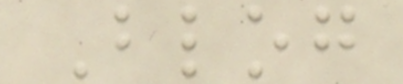Blog
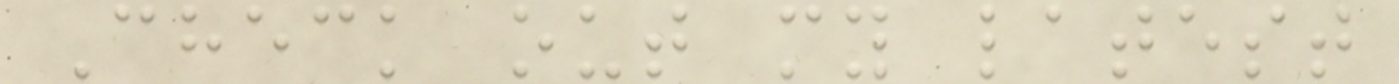Check out my latest
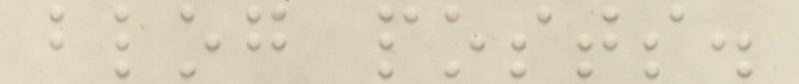blog posts.
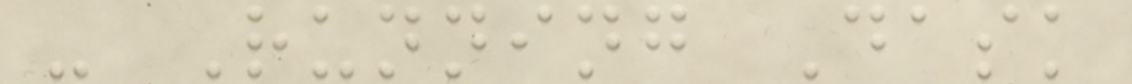- Running Dask
